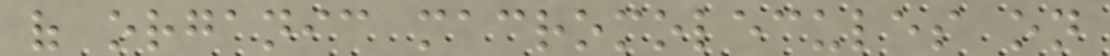of organic macromolecules on
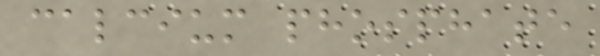calcium phosphate
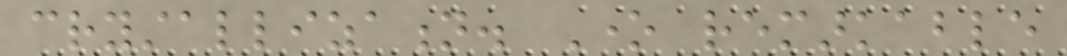crystallization. One remarkable
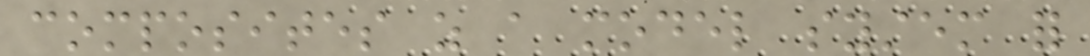composites as a model system for
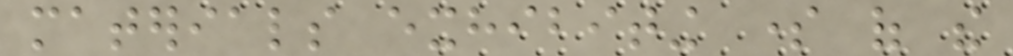materials exhibiting some of the
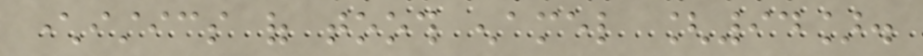characteristics of tooth enamel [94].
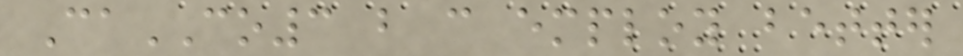CaCO3 but can employ better
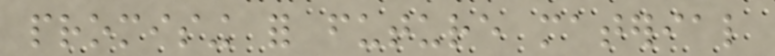promising for future material
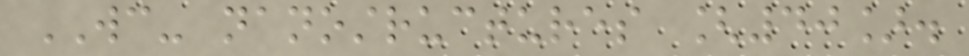WC- nanostructures [40].
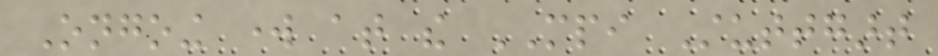Ongoing work at the MPI Stuttgart
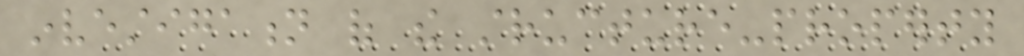investigation of the structure-property
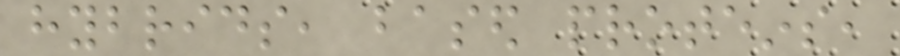hybrids, based proteins,
